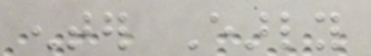enter Early
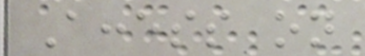Access on
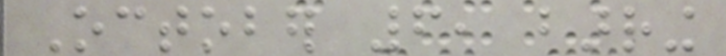October 6, barring
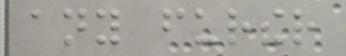any further
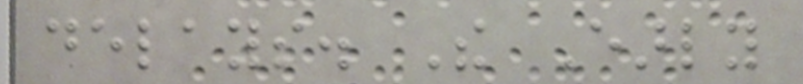delays. The Early
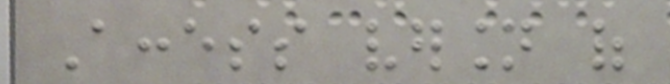Access version of
